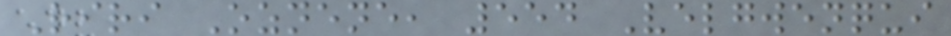Riri Oznene, 554 Velgwenqui
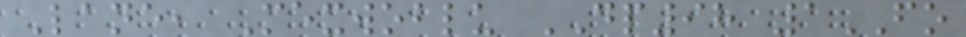Lane, Mexwoblu DP98 1FO
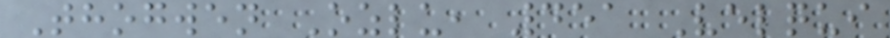Thogwen Ozlu, 451 Velqui
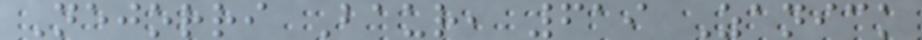Nejorri Baur, 619 Zanick
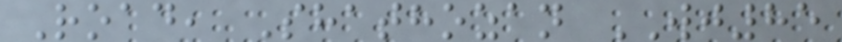Road, Shathozan WJ85
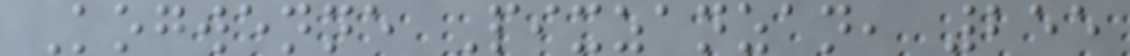Kogwenne Pixzanzan, 255
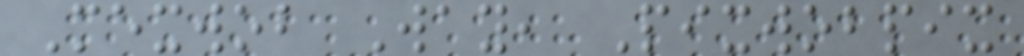Mexwob Way, Pixwobpix
